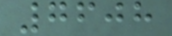7608
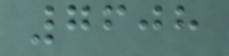7608
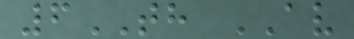6TH AV
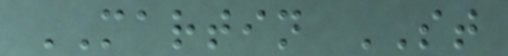MARTIN ST
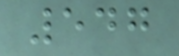547
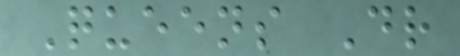Queens Dr
